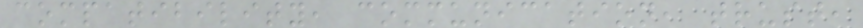compatibility, communication, trust,
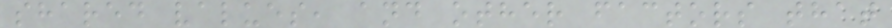shared values, and other factors that
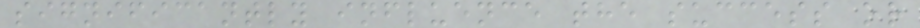significantly influence the success or
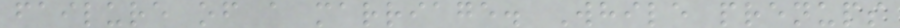failure of a marriage. While prenups
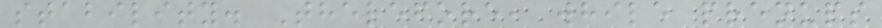stability. Therefore, while prenups
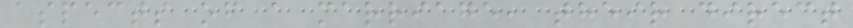aspects of a marriage, their direct
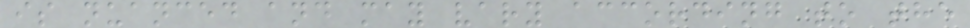is nuanced and may vary according to the
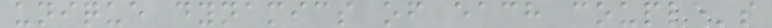unique dynamics of each couple's
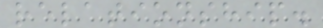relationship.
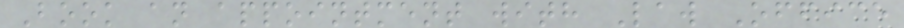Book an appointment with Law Office
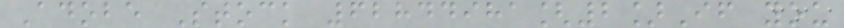Adobe Stock 62844981[2]If you
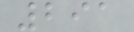291
